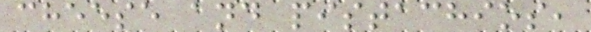cheese and pistachios,
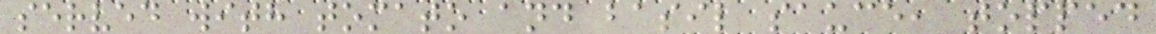served with tomato and basil sauce, topped
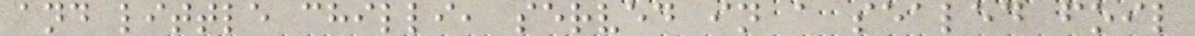and little chilli, served in a sealed foil
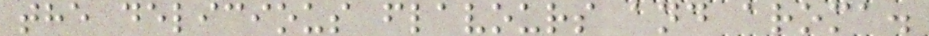the delicious flavours and aroma.
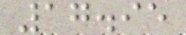17.95
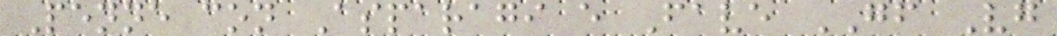Penne con Asparagi e Fave GF Vg
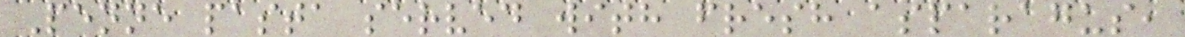Penne pasta served with fresh asparagus,
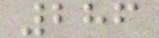286
